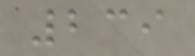239
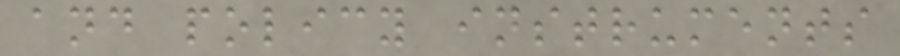and policy instruments
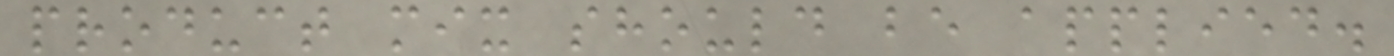product mix should be applied.
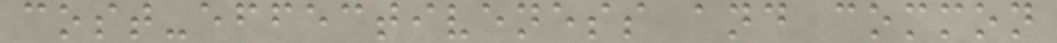cost-effectiveness and common
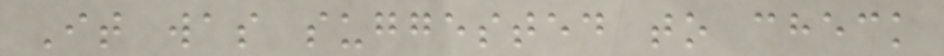It was suggested to check
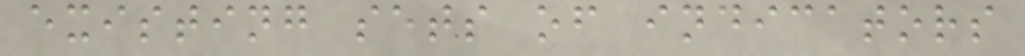existing sets of indicators
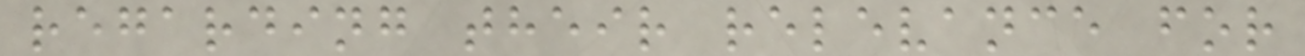regarding their relevance for
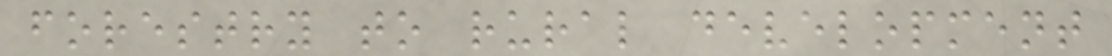forestry to rural development
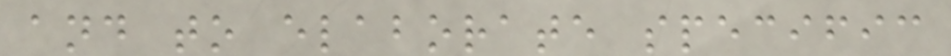and to elaborate specific
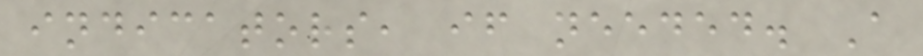indicators, if needed. A
